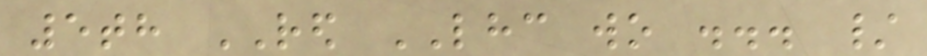5th RED LHC wo ... /
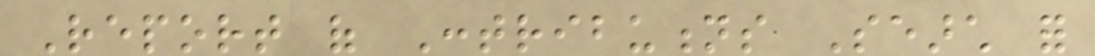Report of Contributions Search for
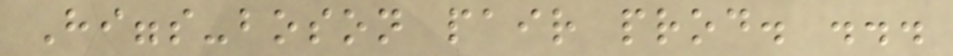Higgs-boson pair prod. ...
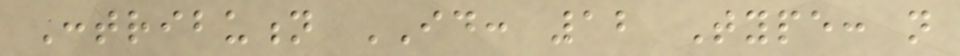Contribution ID: 12 Type: not
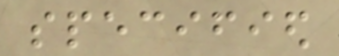specified
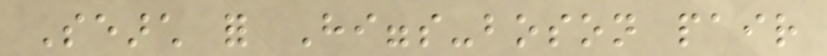Search for Higgs-boson pair
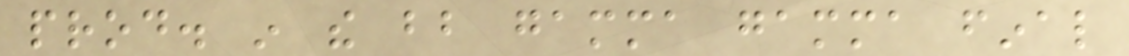prod. in the bb gamma gamma final
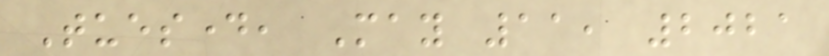Tuesday, May 11, 2021
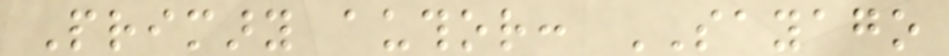Primary author: SAYAGO
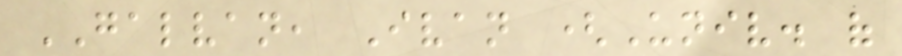GALVAN, Ivan (Univ. of
